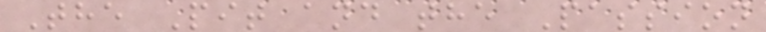The Pit and the Passion
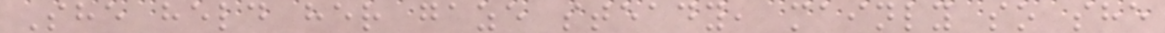She held her gaze steady, mainly so she
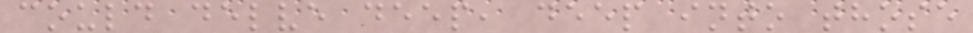could delve deep, deep into those
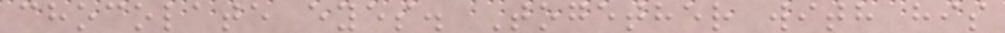chocolate eyes. Together with his
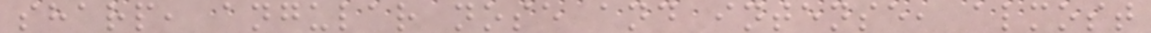sharp, angular nose and intense, almost
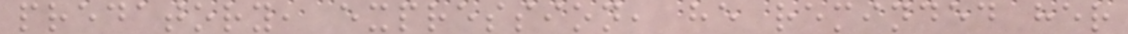predatory, expression, he reminded her
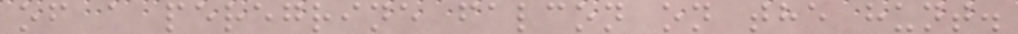of a peregrine falcon on the hunt.
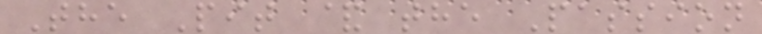The Pit & the Passion
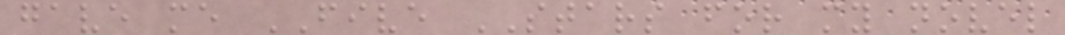gave me FIVE STARS for my novel
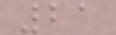21
